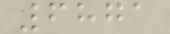6871
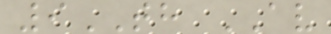9TH AV
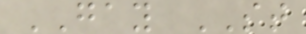GAY ST
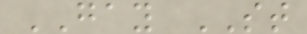GAY ST
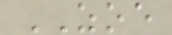ZOE
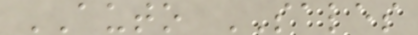AUTO SALES
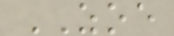ZOE
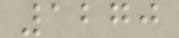1270
